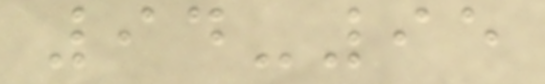94-95
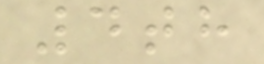4th
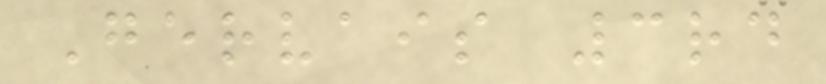Gervais 3rd
